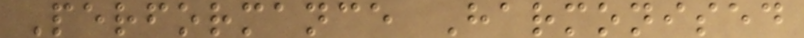Performance Harmonised
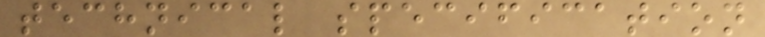technical specification
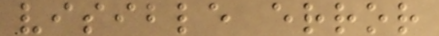visible error
